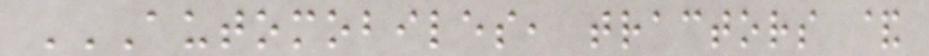AUTOMOBILES, TRACTORS &
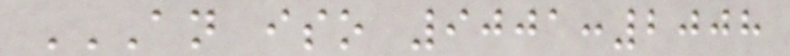AN ISO 9001:2008
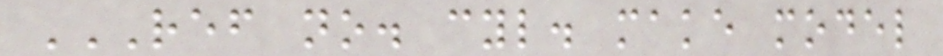REF NO. CYL. MAKE MODEL
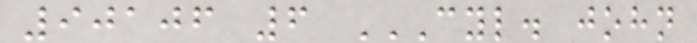90106 6 CYL. JOHN
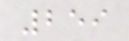259
